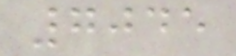7045
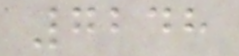7248
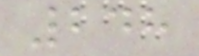248
